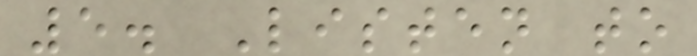5. Listen to
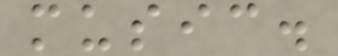music.
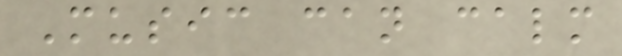Music can calm
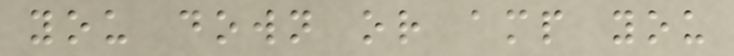you down or amp you
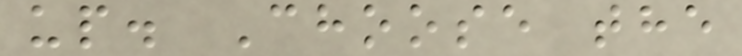up. Choose the
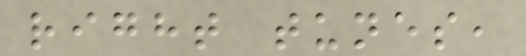right tunes,
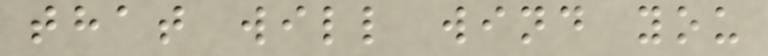that will wind you
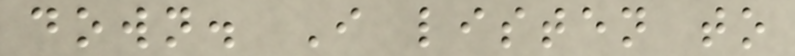down. I listen to
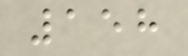158
